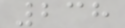238
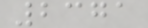2371
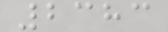2383
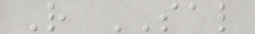R SAL
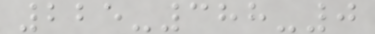225-388-0
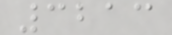3213
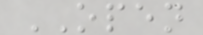OPEN
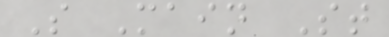S Main St
